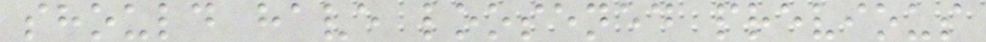should have loosened previous
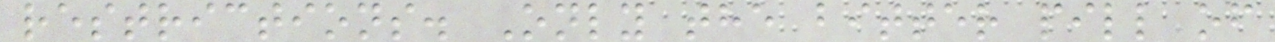restrictions. Only the bitter pill of
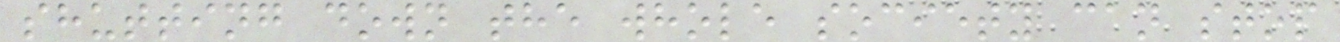shutting down the whole society can stop
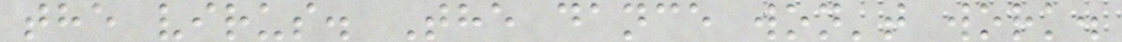the virus. The dance won't work.
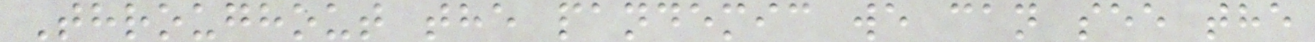Throughout the pandemic we can see the
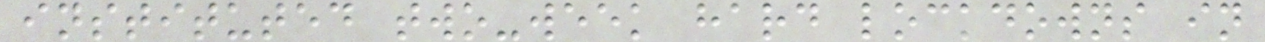instituted two-week hard lockdowns in
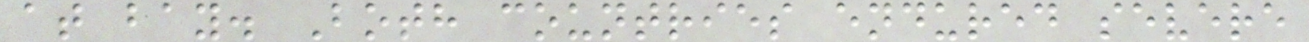at bay. Both countries endured severe
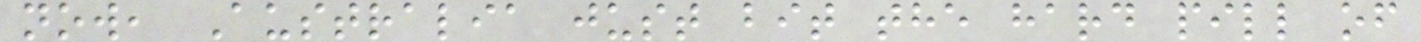now, Australia just bit the hard pill of
